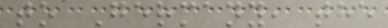to Germany, the
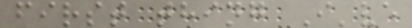first thing I've
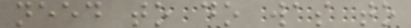need to do was to
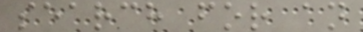search for an
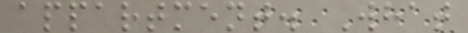appartment. What
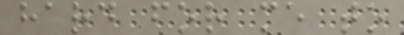hard for me to
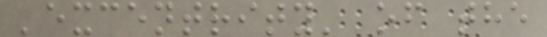'excentrity' of the
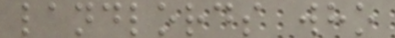landlords who
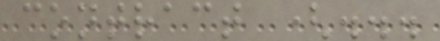contract (...
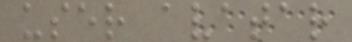user avatar
